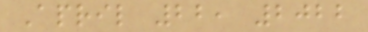April 22, 2022
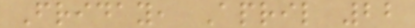Friday, April 22
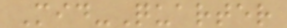Mid-Quarter
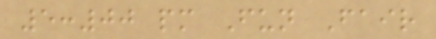5:00 pm Fun Fair
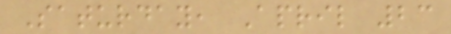Saturday, April 23
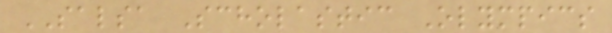SALSA Scholastic Olympics
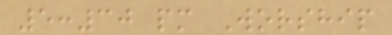5:30 pm Worship
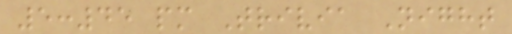5:45 pm Trivia Night
